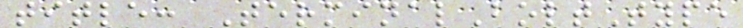title: TerminalBoltType
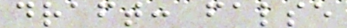draft: false
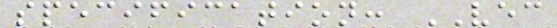specification: VEC
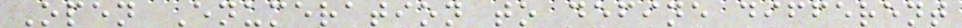Open Enumeration to define different
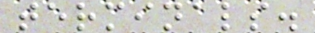terminals.
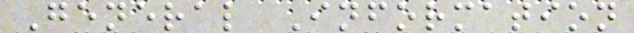General Information
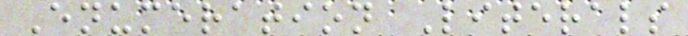Enumeration Literals
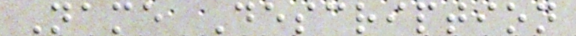Name Description
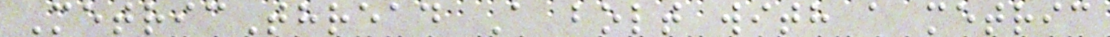MetricThread A bolt with a metric
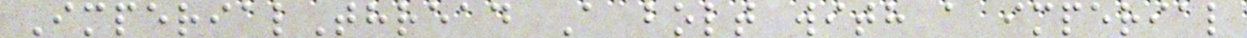ImperialThread A bolt with a imperial
